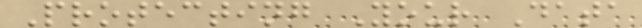Protecting Your Data
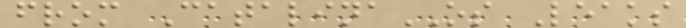from CatalinaOS Leaks
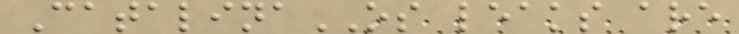CatalinaOS leaks are
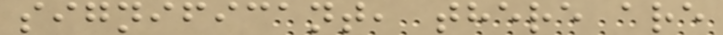significant, there are
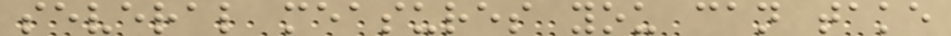several measures you can take
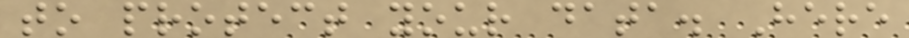to protect your data. Here
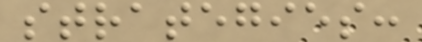strategies:
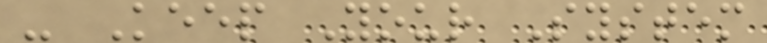- Keep Your System
